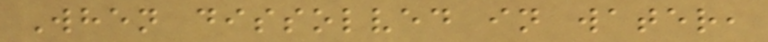When dissolved in water,
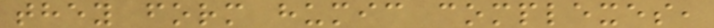they form humic complexes,
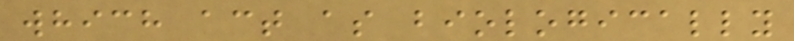which act as biologically
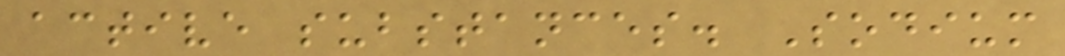active substances. Sodium
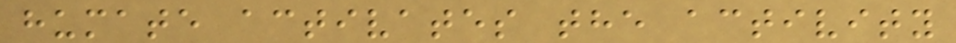humate activates the activity
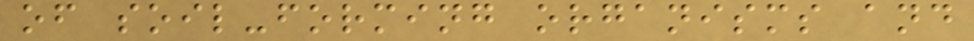of soil-forming organisms and
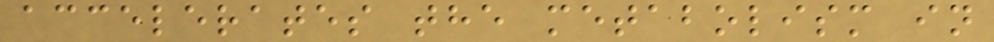accelerates the metabolism in
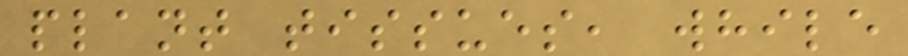plant tissues, while
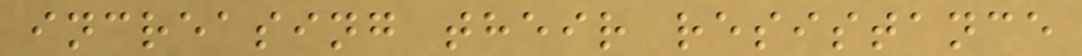increasing their resistance
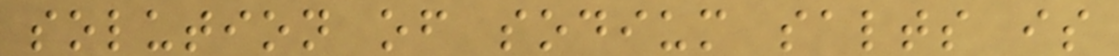solution of sodium salts is
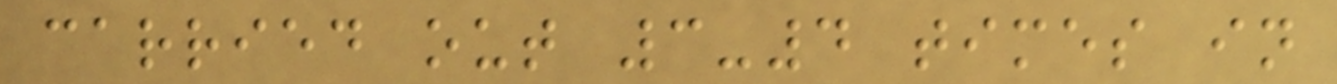carried out 3-4 times in
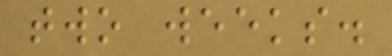two weeks.
